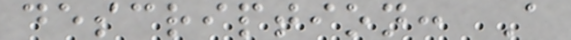description: A
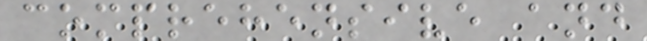comprehensive and
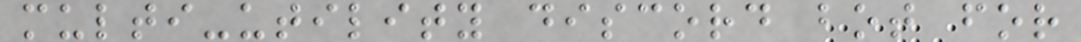multi-utility discord bot for
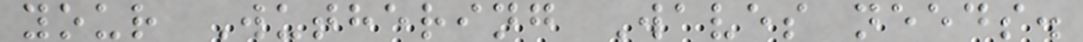your Wuthering Waves needs.
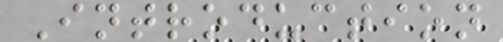Introduction
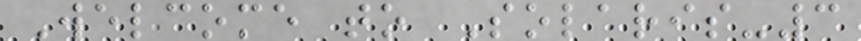Welcome to Solaris-3
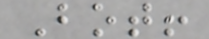Bot!
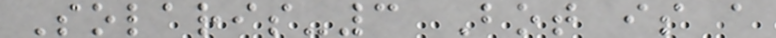Solaris-3 Bot is a
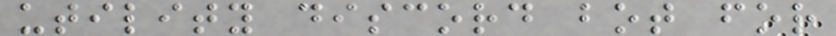utility discord bot for
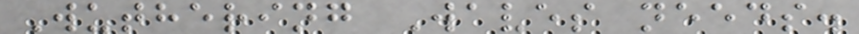Wuthering Waves needs.
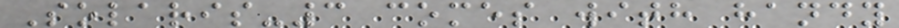Solaris-3 comes with handy
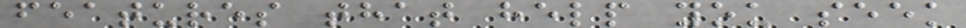features that help you seek
